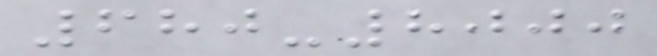680-8000
